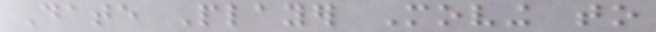Date Player Moving to
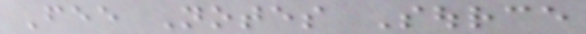Fee Notes Source
